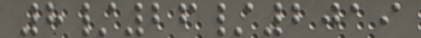8/26/2019
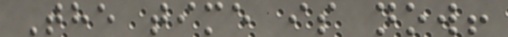The time is now!
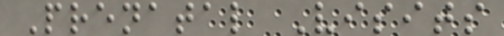Prenatal Visits
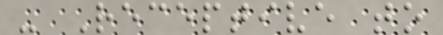- Receptive to
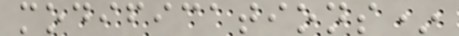modifications*
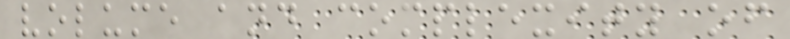volume and complexity of
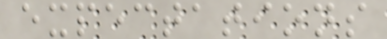expectations
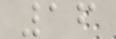16
